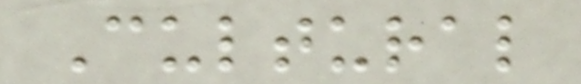Cultural
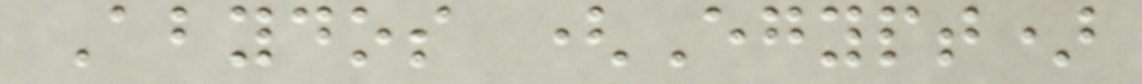Abydos (Egypt)
